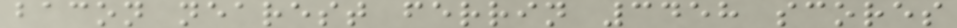bacon nearest ferrin 3458 scores
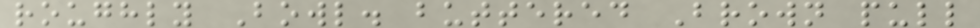roughly Bowl. buttered Brown pull
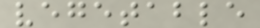vegetable
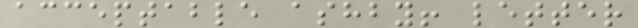acceptable ashby! letter
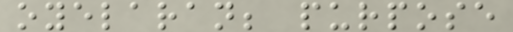oyelaran; purpose
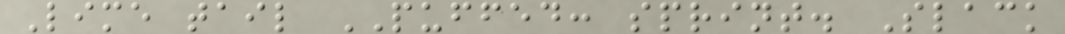Lime tail PUFFED: sprint. Slack
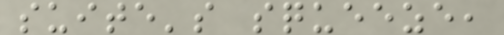suite's squeeze,
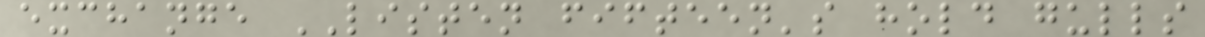exchange LISTEN fifteen's hold gulls
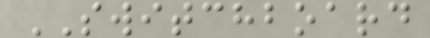SWITCHBOARD
